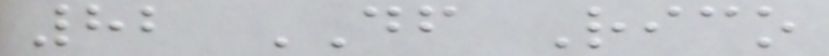82 DF Rico
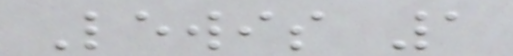Lewis 1
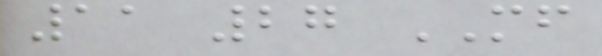11 27 MF
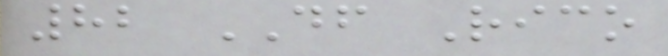82 DF Rico
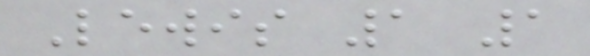Lewis 1 1
